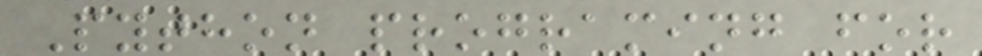Python programing for
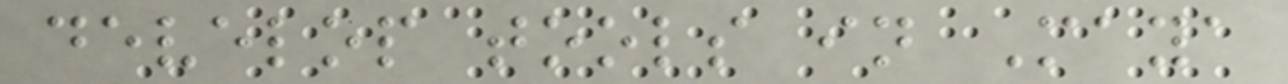develop tools in Maya
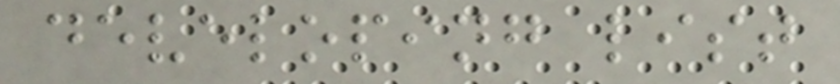developing list
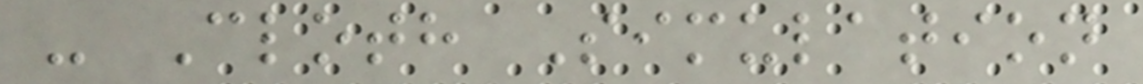- Cloth Simulation
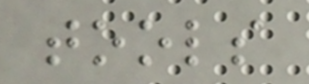tools
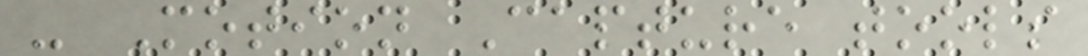- Motion Capture tools
